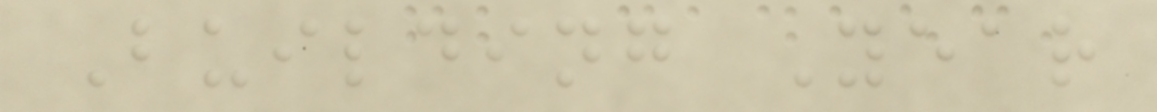Building Year
